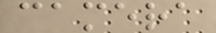camera
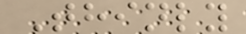Thinly
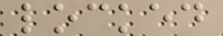locked
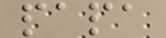papa
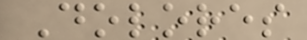Dolores
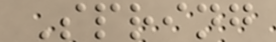Spring
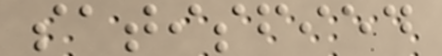satisfied
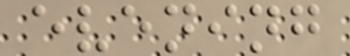evening
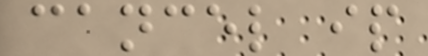cancel ip
